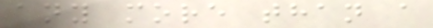any more than a
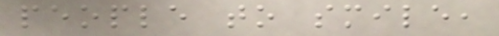people to smile,
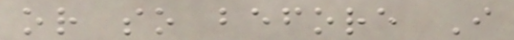or so before I
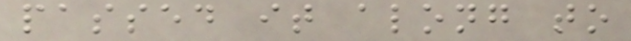passed it along to
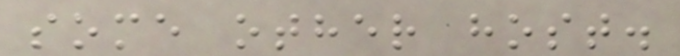some other host.
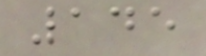145
